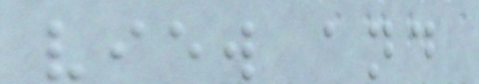view and
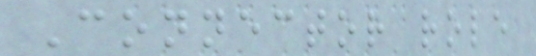Connector role
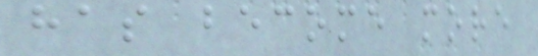has become more
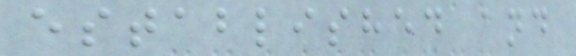established and
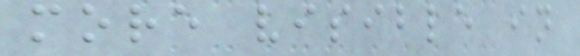more visible in
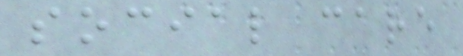social care
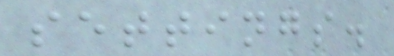settings.
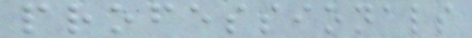professionals
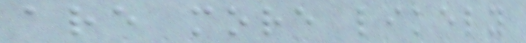are more likely
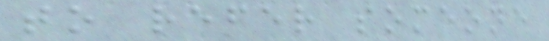to refer someone
